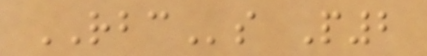RBCs P2
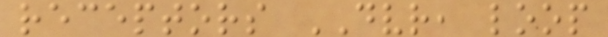receptors DVR, loop
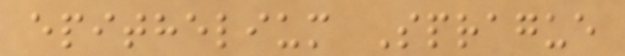epithelium Sprague
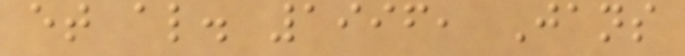et al. 1996, Jans
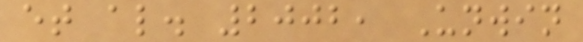et al. 2002, Unwin
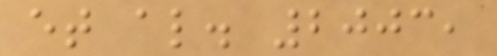et al. 2003,
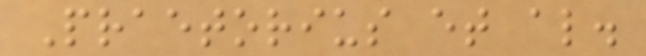Praetorius et al.
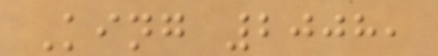King 2008,
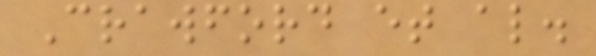Crawford et al.
